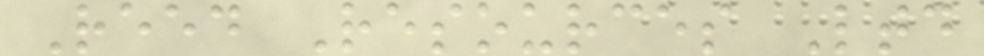Reed Resources Ltd
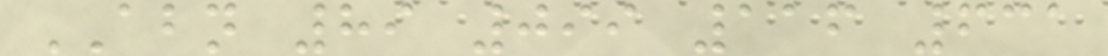ABN 89 099 116 631
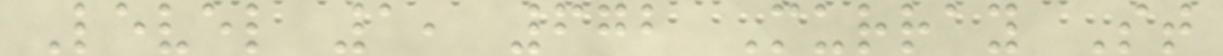Level 1, 672 Murray St
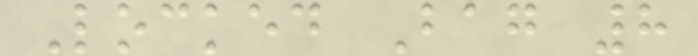Locked Bag 8
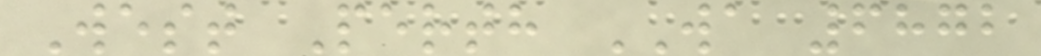West Perth WA 6872
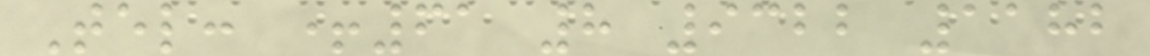Tel: +61 8 9322 1182
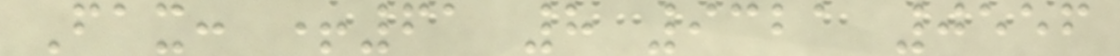Fax: +61 8 9321 0556
